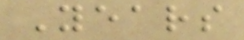Years
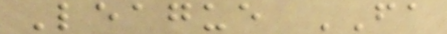League FA
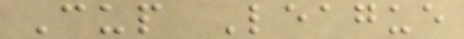Cup League
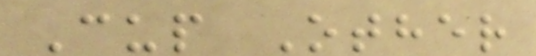Cup Other
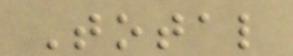Total
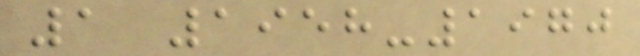1 1958-1970
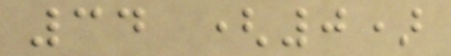34 (0)
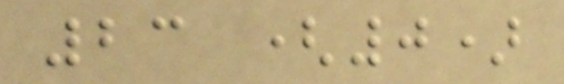23 (0)
